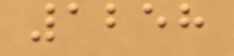1258
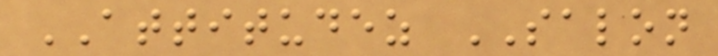ATTITUDEZ SALON
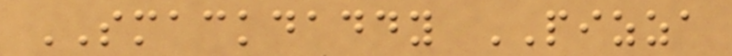SMACKDADDY PIZZA
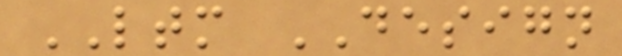LTM DESIGN
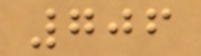706
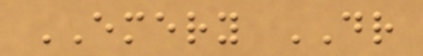EMERY DR
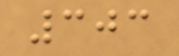303
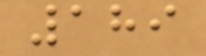189
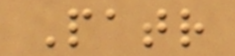Patr
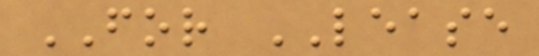FOR LEASE
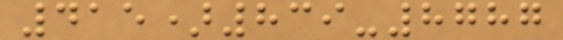415)839-8787
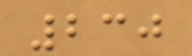230
